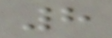8
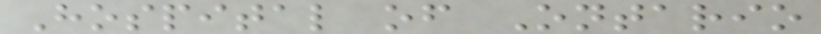Hospital of Ontario
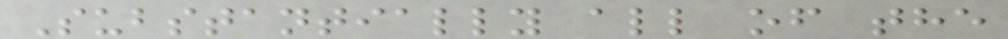Substantially all of the
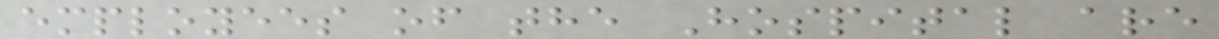employees of the Hospital are
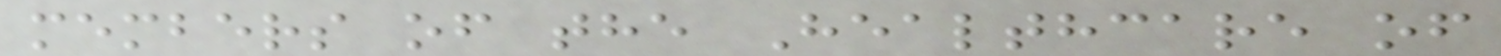members of the Healthcare of
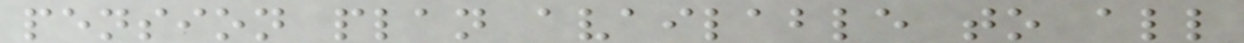pension plan available to all
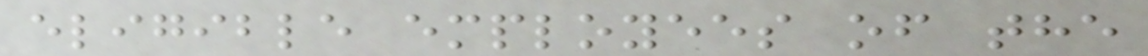eligible employees of the
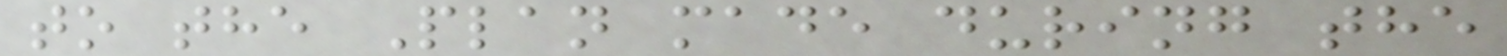to the Plan made during the
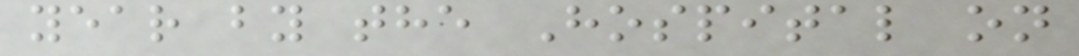year by the Hospital on
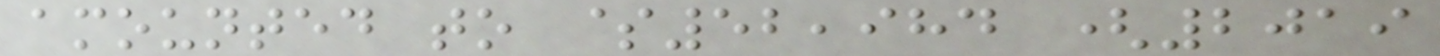amounted to $52,984 (2019
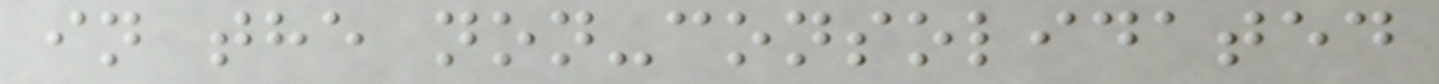in the non-consolidated
